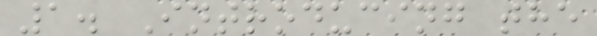1. Introducing the
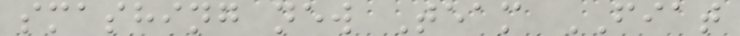smashing new Team FIAT
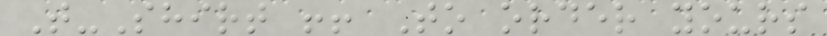T-Shirt !! To order yours
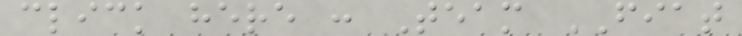click here : Team FIAT
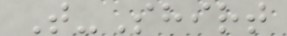T-Shirt
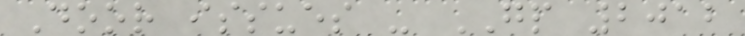Door issues - GP 2012
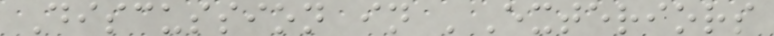Discussion in 'Exteriors
